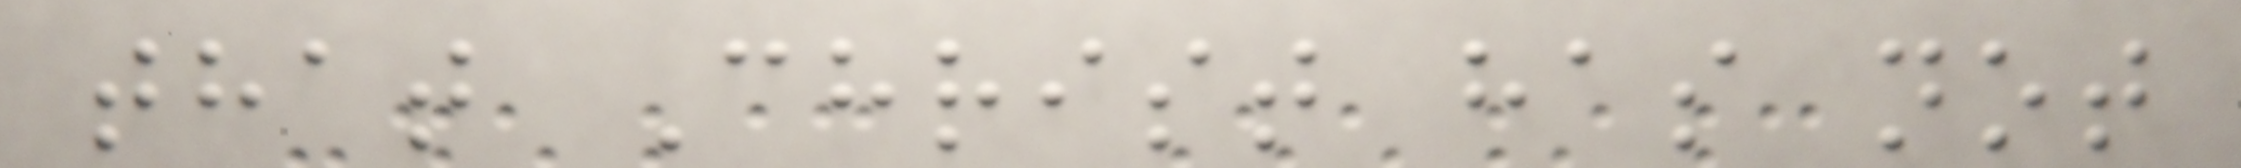that Christ has not
